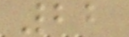22
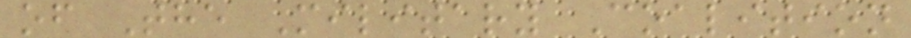of The Military Coalition
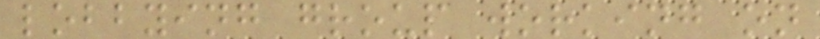lobbying group working on
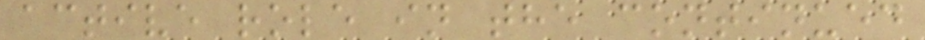active role in the continued
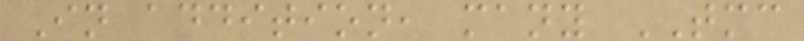In addition, many TMC
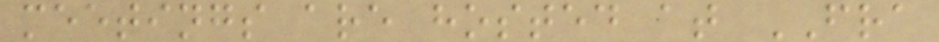meetings are hosted at FRA
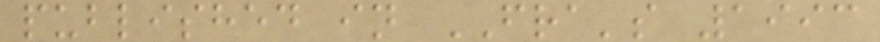published in FRA's 1993
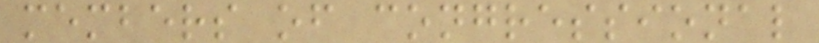members of congressional
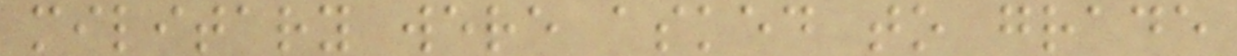military were asked to grade
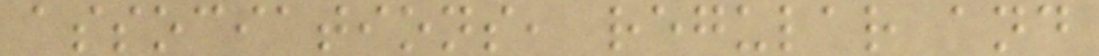associations, regular and
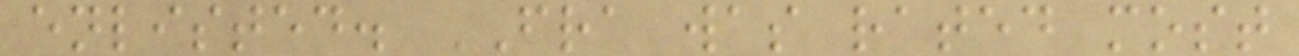enlisted. FRA was rated most
